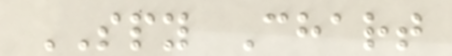SPY Chart
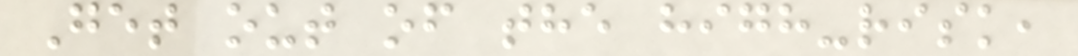Get out of the high-risk,
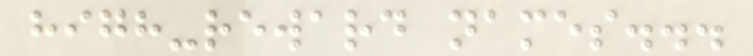high-reward names...
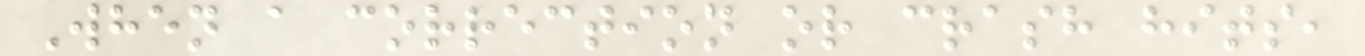When a correction or crash hits,
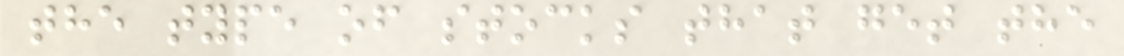the type of stocks that get the
